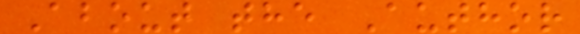About the Author
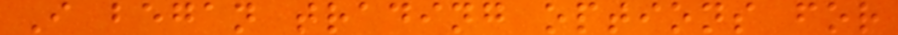I began trading options for
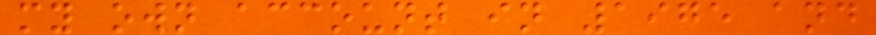my own account in 1975 and
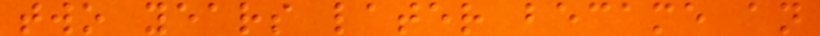two years later became an
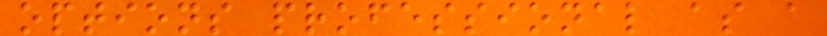options professional as a
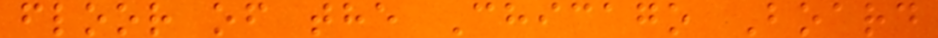floor of the Chicago Board
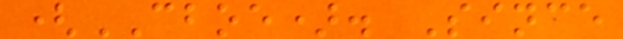(CBOE). Since
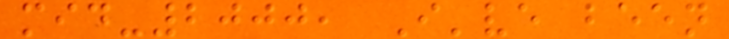mid-2000, I've been
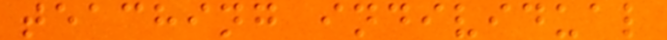teaching individual
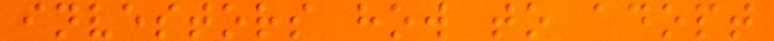investors how to adopt
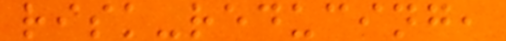risk-reducing,
